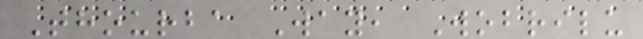Thourba Way, Wobrilu
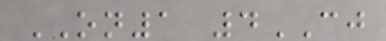ON1 4CJ
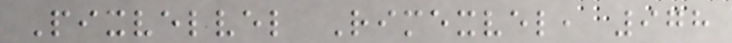Pixvelvel Rimexvel, 978
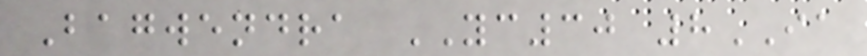Bagwendra YC30 8IA
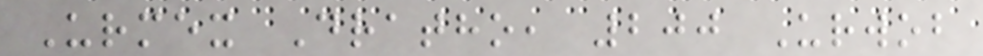Urmex Dratho, 200 Urwob
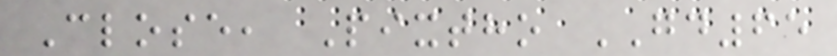Close, Pixtho GD65
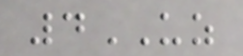4UZ
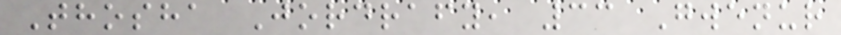Thosha Jordrafy, 33 Gwenur
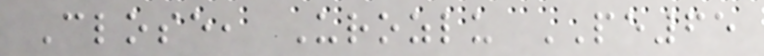Close, Urozlu PE65
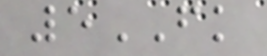5FK
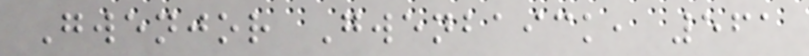Gwenjor Gwenbaick, 561
